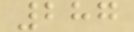287
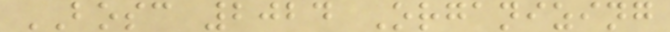BOSC 2024 Organizing
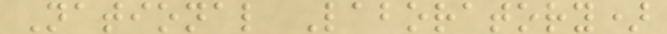National Laboratory)
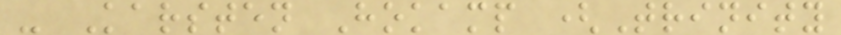- Karsten Hokamp (Trinity
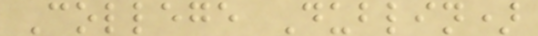College Dublin)
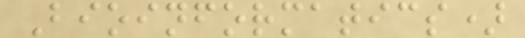Bioinformatics)
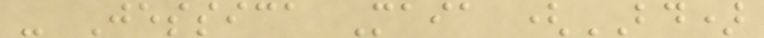- Jessica Maia (BD)
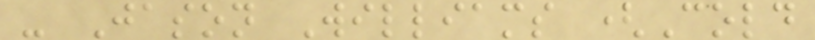- Jason Williams (Cold
